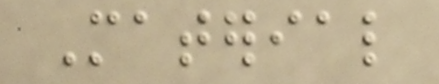Material
